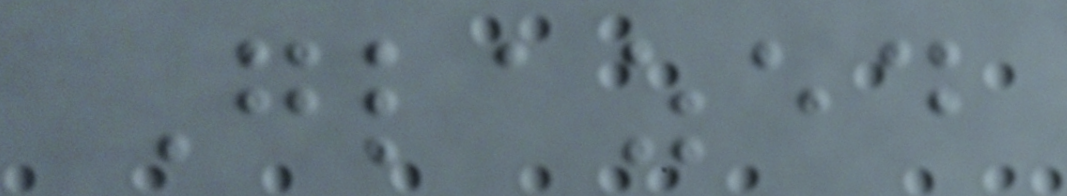Glazed
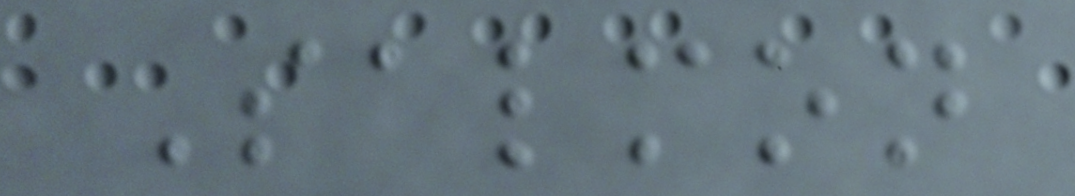Salmon
